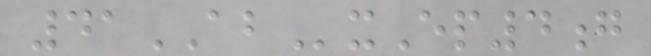41ABxEp4g
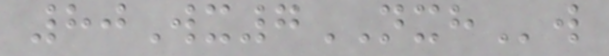80Wx7NXHw
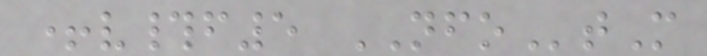+v#f5 NFOtM
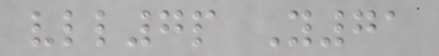vll7p Y71
